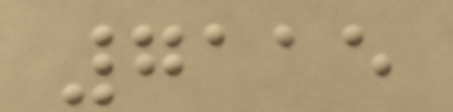7115
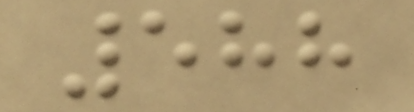588
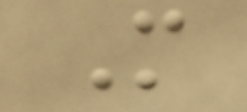M
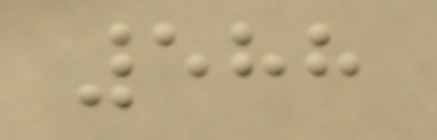588
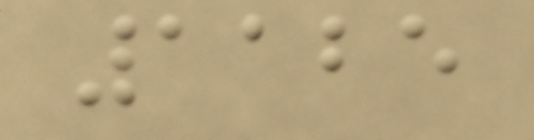1125
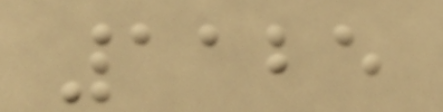1125
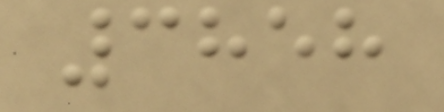3858
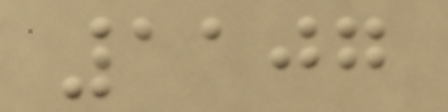1107
